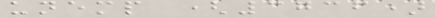unemp (3736)
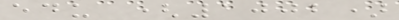edu (1002)
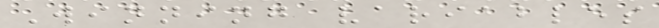Winning variables
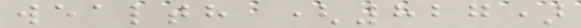wealth (827)
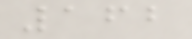162
